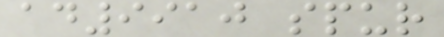ad9910 spur
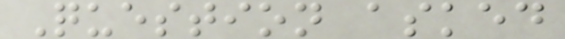Question asked
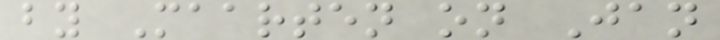by Maarten on Jan
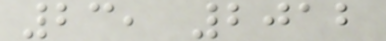23, 2012
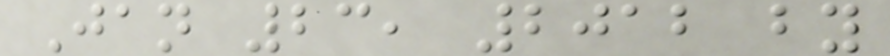Jan 23, 2012 by
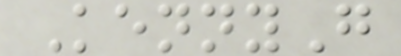KennyG
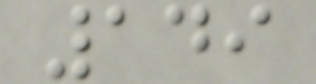149
